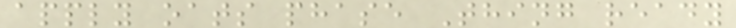apply oats phase Thing ready
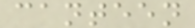canteen
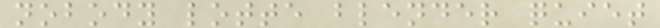nobody lotte blender quiet
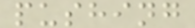pushing
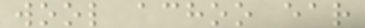wool achoo ear
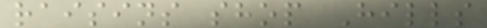raisins shop Hills
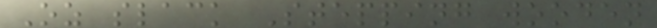Oz slack Stepping wooden
